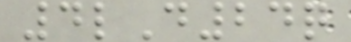4lD24q
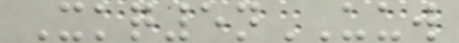Xkq5nUUW
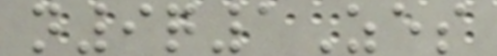n9q1Zes
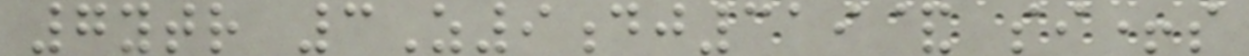7ytr 3Z9dj319& si+s
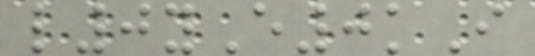l0yE0kI
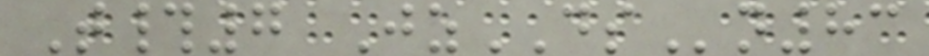T#7 JzDSn83
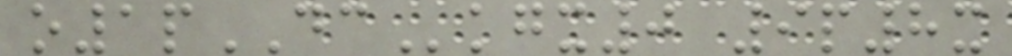o1pDCkgx0 9p8x
